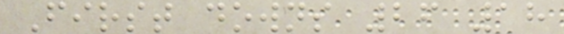First downs 26 18
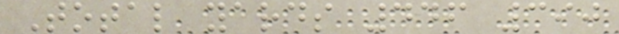Total yards 446 390
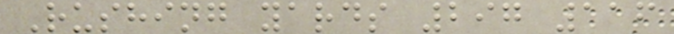Rushing yards 297 116
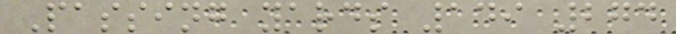Passing yards 149 274
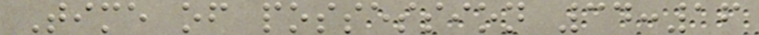Time of possession 34:16
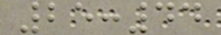25:44
